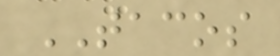TACOS
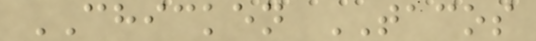CHICKEN TACOS
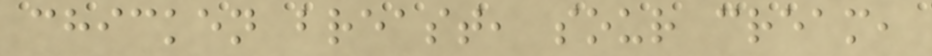chicken breast, sour cream,
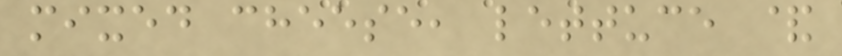mixed cheese, lettuce &
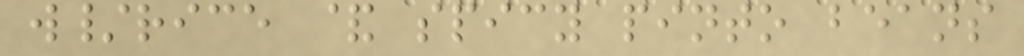w/rice & spicy pinto beans
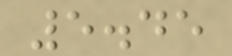5.45
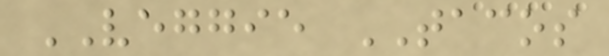VEGGIE TACOS
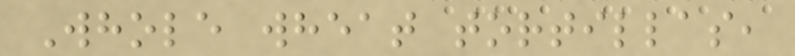Whole wheat tortillas,
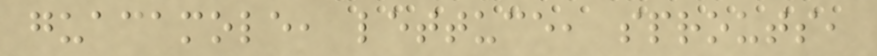guacamole, lettuce, sprouts,
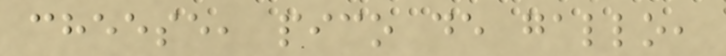cheese, pico de gallo,
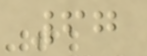67
